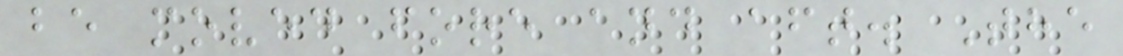be moved fore and aft. The
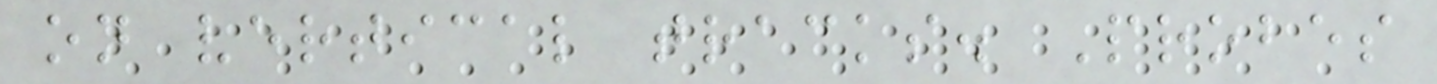on vertical tracks. Probes
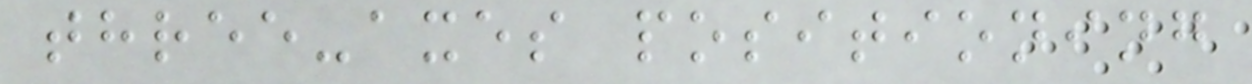three-axes positioning
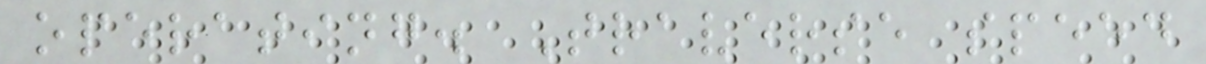operating. Traverse speed
